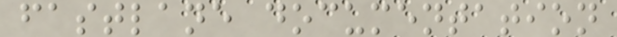fastlane documentation
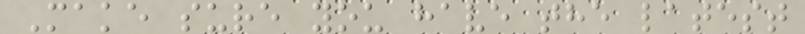Make sure you have the latest
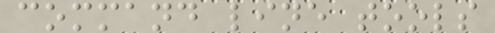command line tools
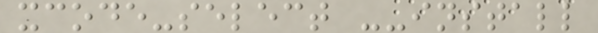xcode-select --install
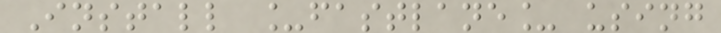Install _fastlane_ using
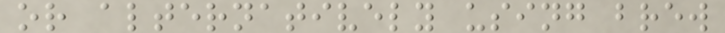or alternatively using brew
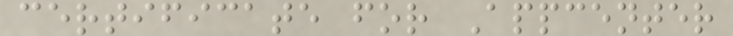certificate for Appcenter
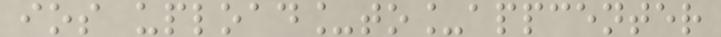ios upload_to_appcenter
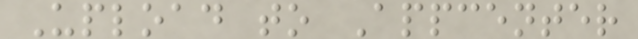Upload to Appcenter
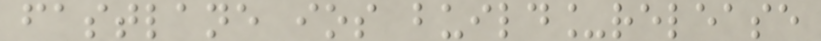fastlane ios build_release
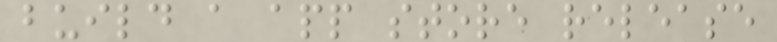build a app store release
